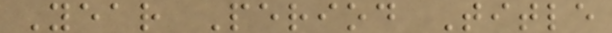Year Period Title
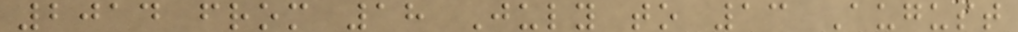2014 from 18 July to 13 August
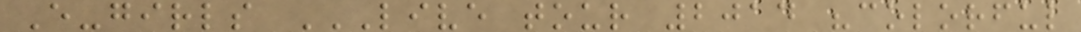E-girls LIVE TOUR 2014 "COLORFUL
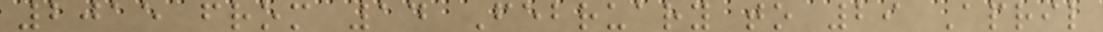2015 from 14 February to 29 April
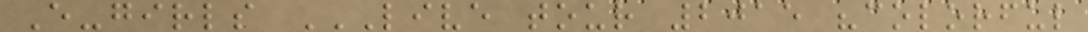E-girls LIVE TOUR 2015 "COLORFUL
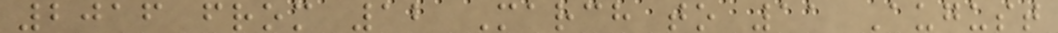2016 from 12 March to 11 August
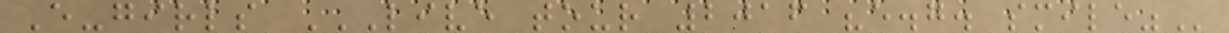E-girls LIVE TOUR 2016 "E.G. SMILE"
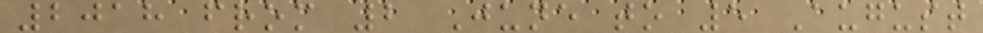2018 from 2 June to 5 August
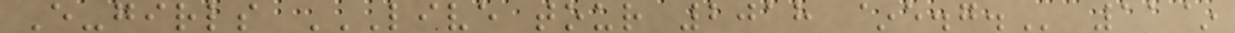E-girls LIVE TOUR 2018 ~E.G. 11~
